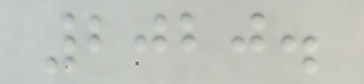2020.
